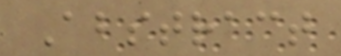Abstract
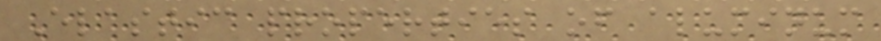Elastic properties of aluminum
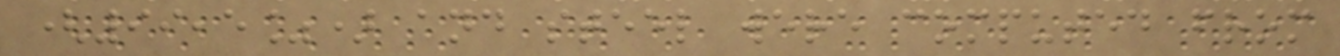(99,5%) and steel were computed from
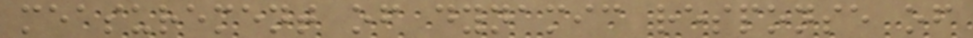measurement of dynamic response of
